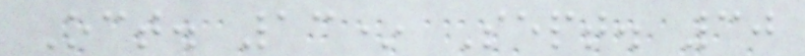Oct. 13* Sept. 30
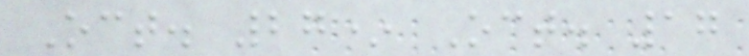Oct. 27* Oct. 17
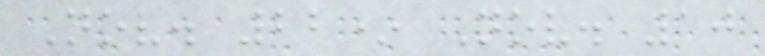Nov. 22* Nov. 10
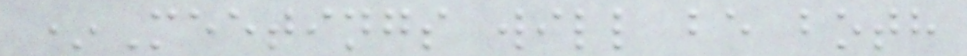*Meetings will be both
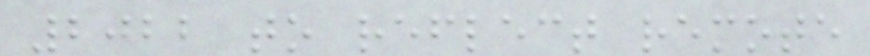2022 to reflect remote
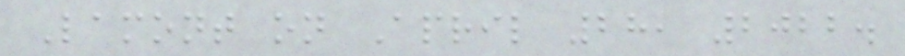Lamont on April 28, 2022.
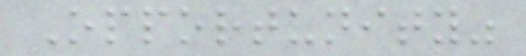Opportunity"
